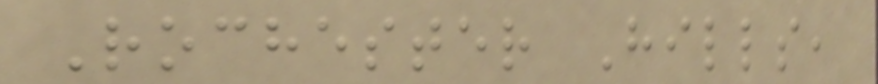Rochester Hills,
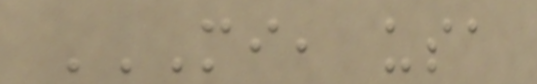MI, USA
